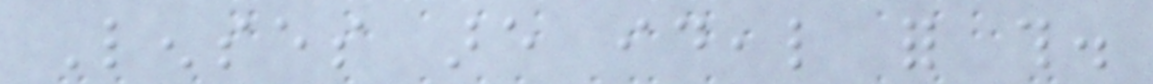Lenses are ideal for this.
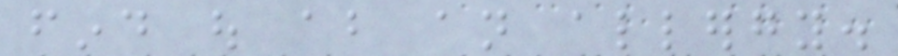find out about an allergy.
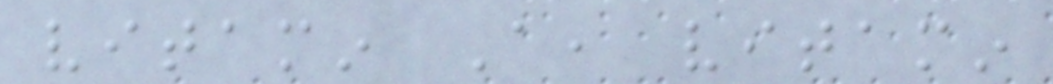vitamin A, vitamin
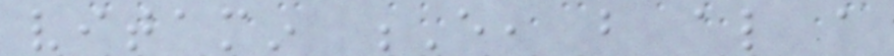vitamin E, but also a
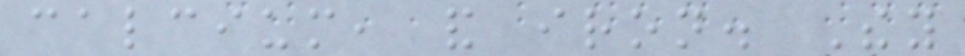calcium, and iron. They
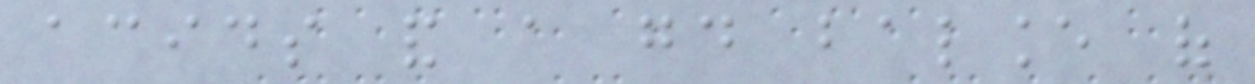acids and a good balance of
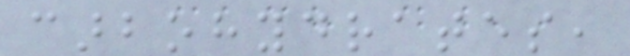carbohydrates,
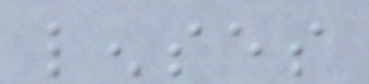lenses
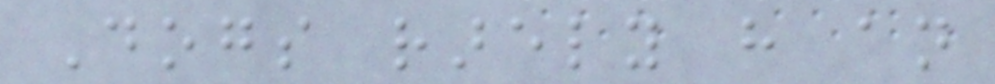Dogs rarely have an
